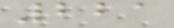221
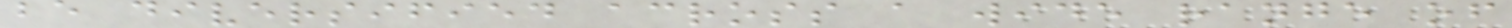be diversified across a wide range of
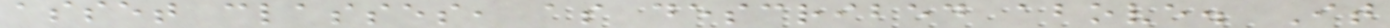asset classes, as described above. It
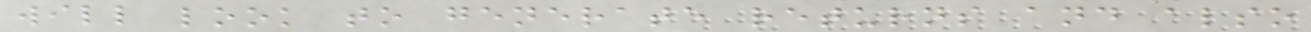will look to generate returns and also
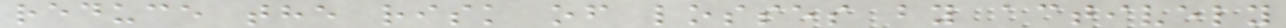reduce the risk of losses by actively
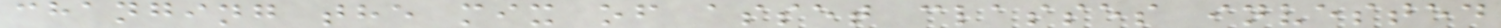changing the mix of asset classes invested
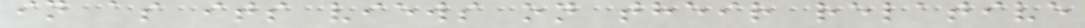in as its views on their relative
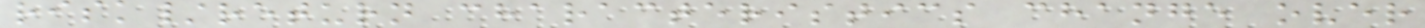risk/return characteristics change over
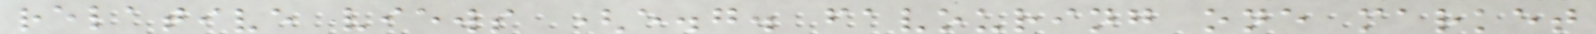relative views (e.g. favouring one market
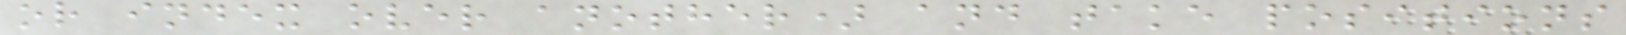or index over another) and take positions
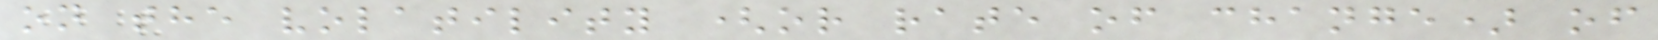on the volatility (or rate of change) of
